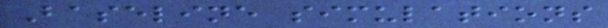Baseline simulations
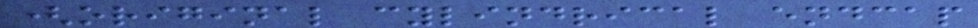(original cylindrical endcap
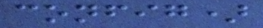config)
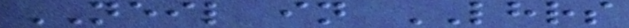NEIL in LHRS
